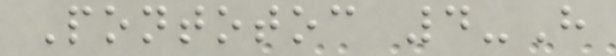Pontotoc 4-H
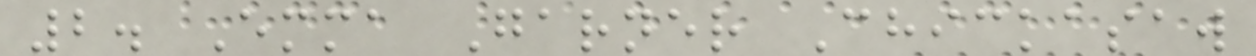2. Emma Garner Chickasaw
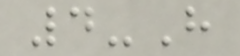4-H
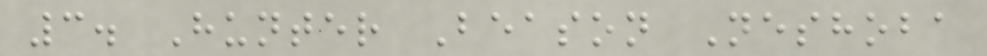3. Hunter Beason Neshoba
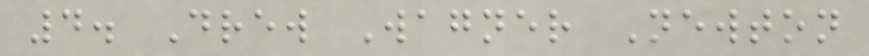4. Drew Wagner Newton
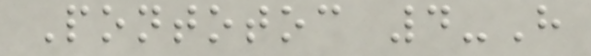Pontotoc 4-H
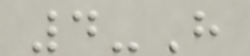4-H
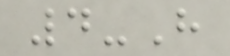4-H
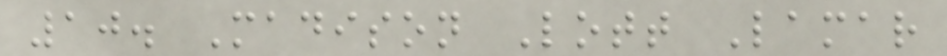10. Madison Lott Lamar
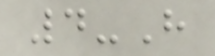4-H
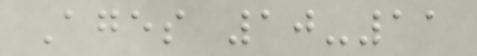Ages 10-11
